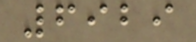6929
